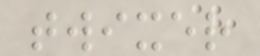twixer
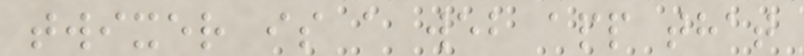twixer is a web app that
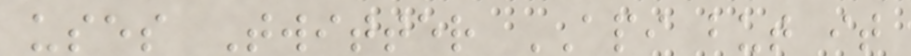uses Twitter API but it
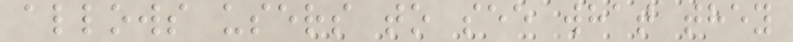allows users to see what they
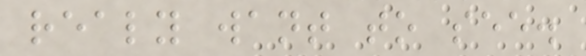realy want to see.
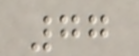77
